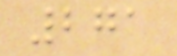271
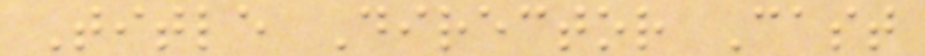Title Director Cast
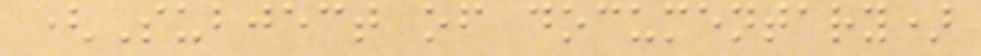(Subject of documentary)
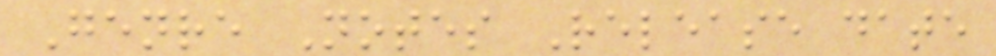Genre Notes Release date
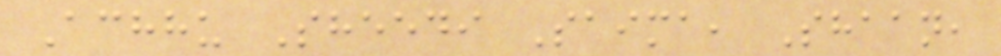Achhu Sheedi Saima, Shaan,
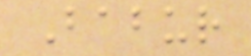Babur
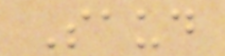Saud
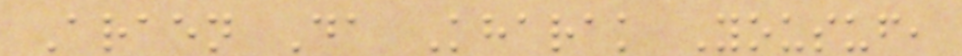Araen Da Kharak Yousuf,
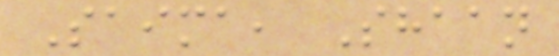Saima, Shaan
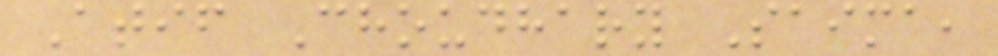Atif Choudhary Saima,
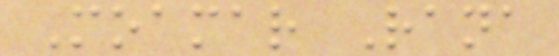Moamar Rana
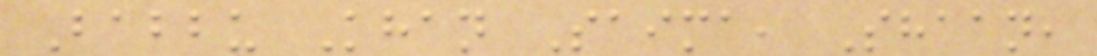Babbu Khan Saima, Shaan,
